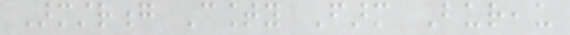Armstrong County Farm Bureau
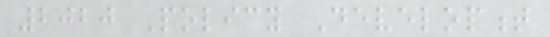2020 Policy Development
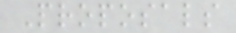Proposals
